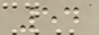54
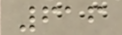616
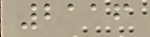2116
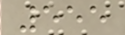555
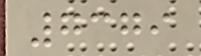7379
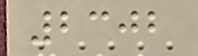2302
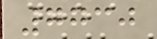7730
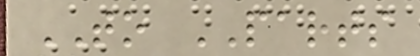TO PARTS
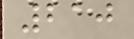210
